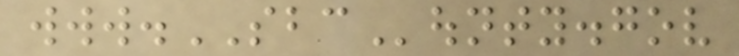www.SBCounty.gov
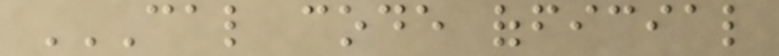CAL CODE OFFICIAL
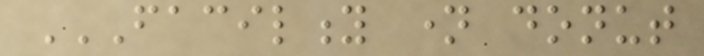FACILITY NAME DONUT
